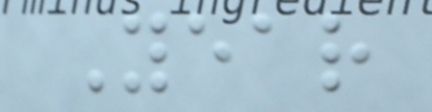Year
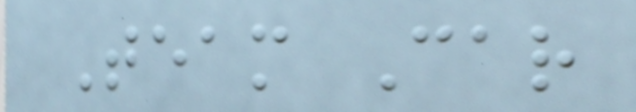Team Car
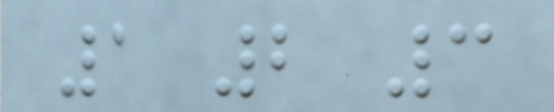1 2 3
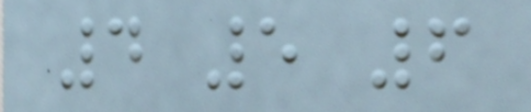4 5 6
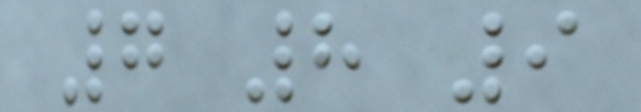7 8 9
